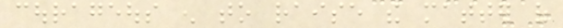courageous enough to raise the matter of
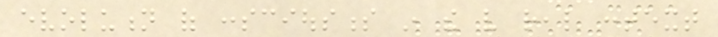evolution of consciousness in the very real context
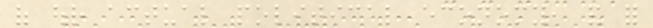of our actual political economy, and for
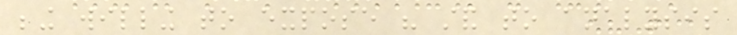being willing to expose his stand to analysis
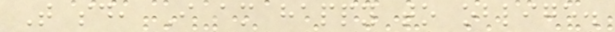That said, I am happy to oblige.
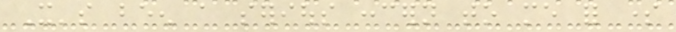It's been a serious concern to me for some
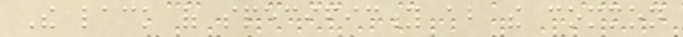The lack of specificity about the common
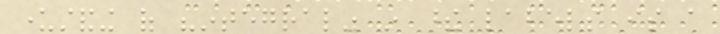understanding of "integral" in these labels is a
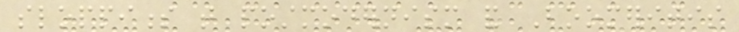sloppiness that postmodernism and Boomeritis
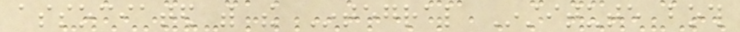associated with the Integral Institute both
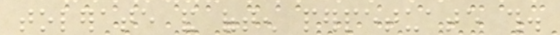tolerate and often perpetuate this.
